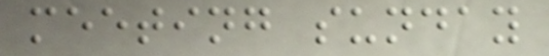meeting sunday
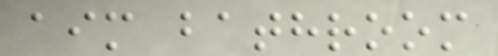aim bathroom
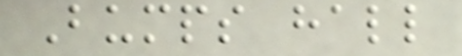Bumps hall
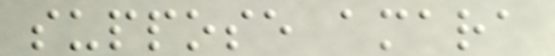suppose amara
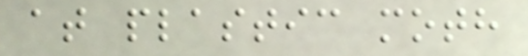at plastic moth
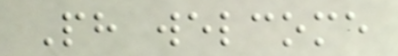Ph welcome
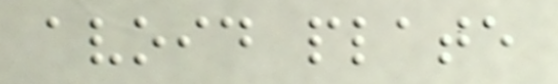avoid plate
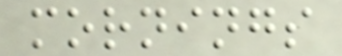mornings
